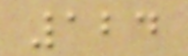124
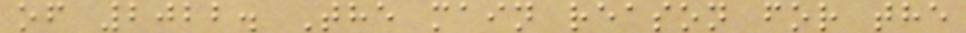of 2022. The main reason for the
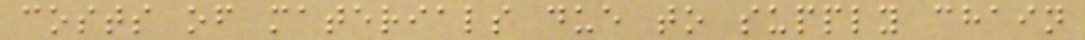costs of materials due to supply chain
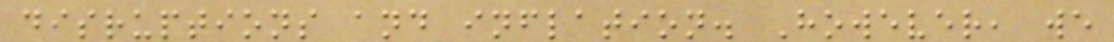disruptions and inflation. However, we
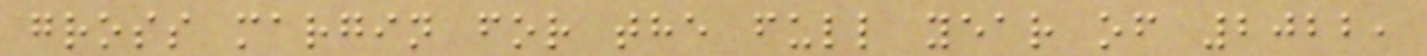gross margin for the full year of 2022,
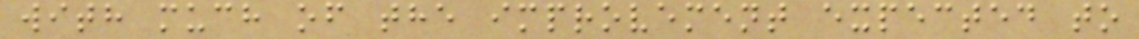with much of the improvement expected to
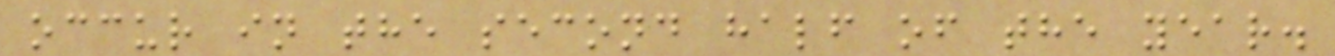occur in the second half of the year.
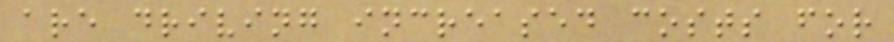are driving increased costs for
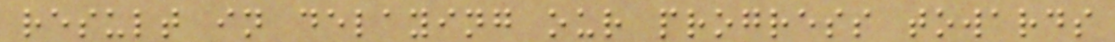result in delaying our progress towards
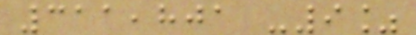311,801 -9%
